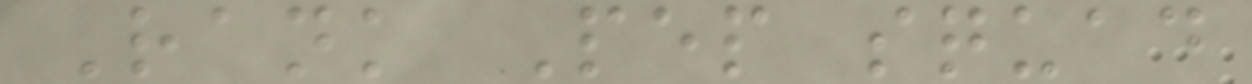Rank Pep squad
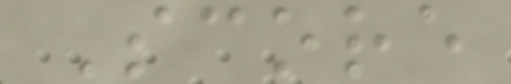Score
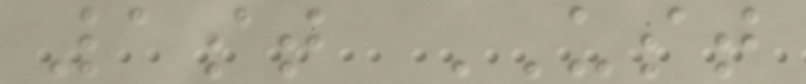1st UST
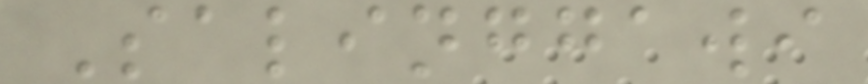Salinggawi
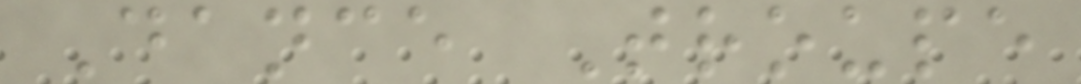Dance Troupe
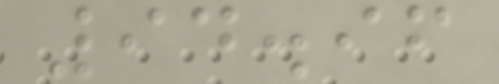94.96
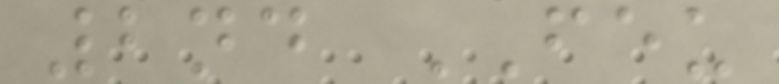2nd FEU
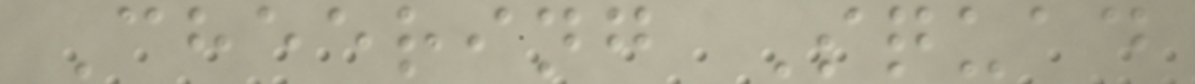Cheering Squad
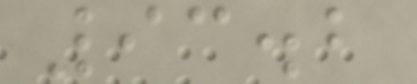93.2
